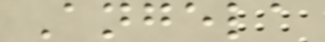Angela
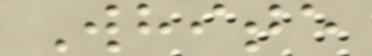White
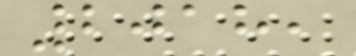2018,
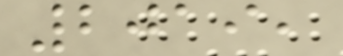2019,
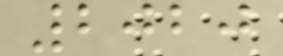2020
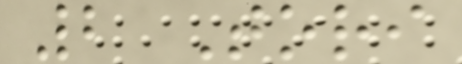2 Tori
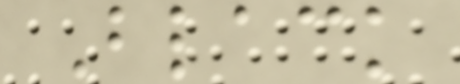Black
